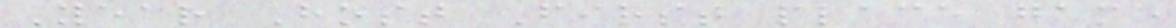Year Host First place game
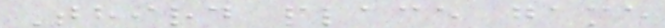Third place game
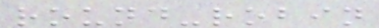round-robin
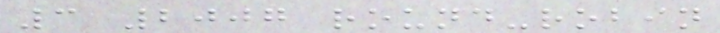3 2007 round-robin
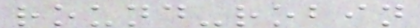round-robin
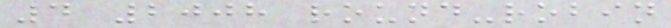4 2008 round-robin
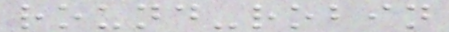round-robin
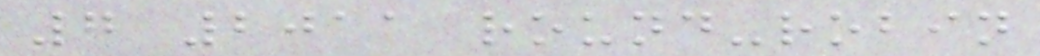7 2011 round-robin
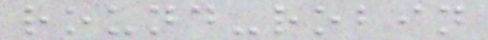round-robin
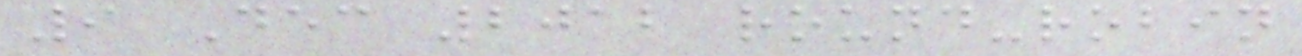9 Dec 2012 round-robin
